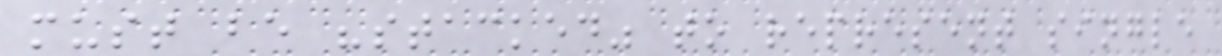must be "stacked" to represent single
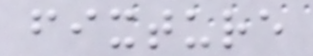fixture
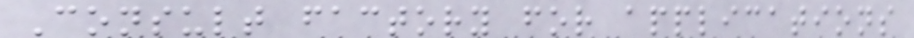Consult factory for applications
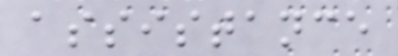assistance
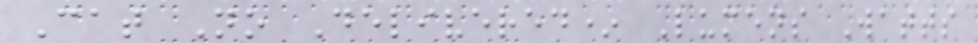Cat No Delivered* Lumens Watts
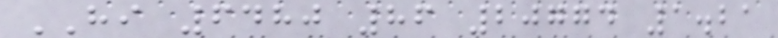HI 6480 86 20774 1.21
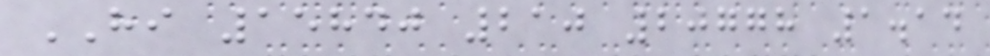HI 15840 210 20778 1.14
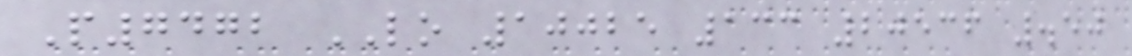P7472 LO 10025 133 20536 .50
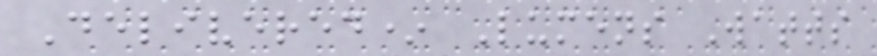Delivered* Lumens Watts
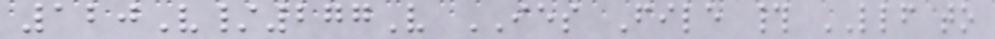120V/277V IES File # LLF to
